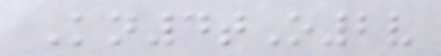Kn4tO2v
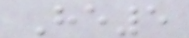He5
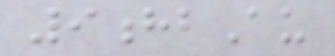9hbAu
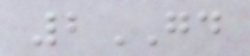2GD
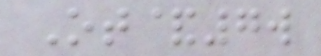Ot&7w
